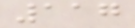117
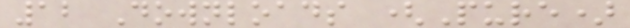12 Downloads (Pure)
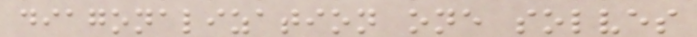diagonalization one solves
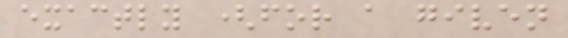exactly (for a given
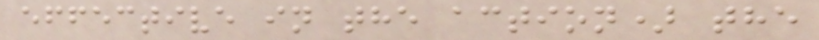effective in the action) the
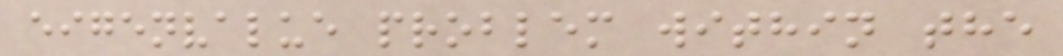eigenvalue problem within the
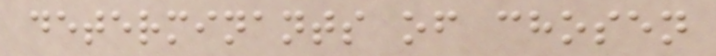determinants of chosen
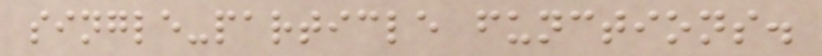single-particle functions.
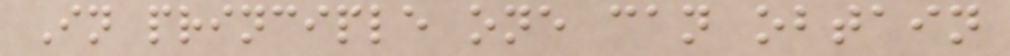In principle one can obtain
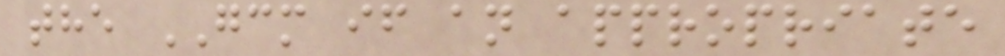the GCM if an appropriate
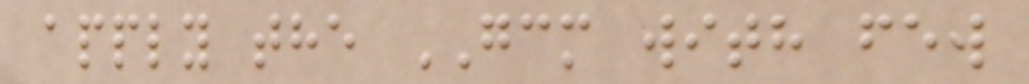apply the GCM with few
